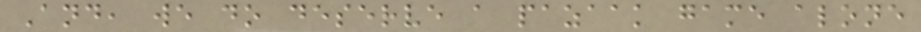And, we do deserve a pazaak game alone
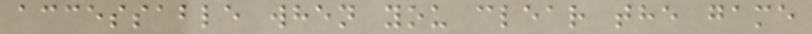accessable when you clear the game
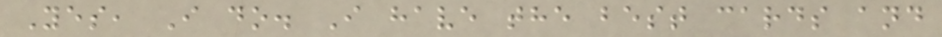Yes, I do. I have the best cards and
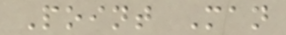Point Man
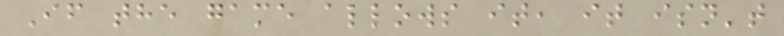If the game allows it, it isn't
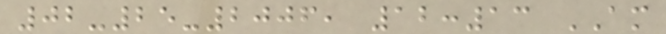02-25-2006, 12:13 AM
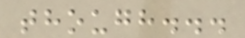though...
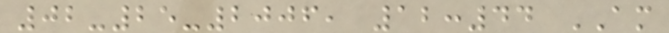02-25-2006, 12:44 AM
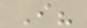I?
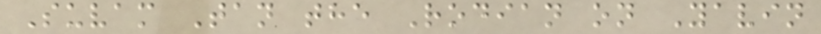Suvam Tan the Rodian on Yavin
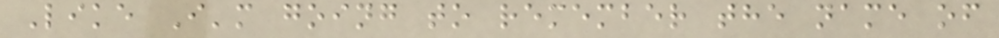Like I'm going to remember the name of
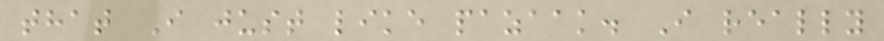that I just like pazaak. I really
